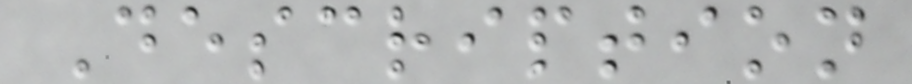Description
